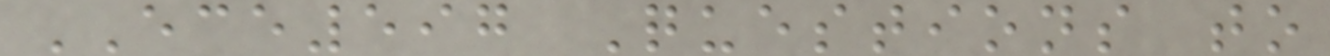ECE597 Questions to
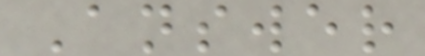Answer
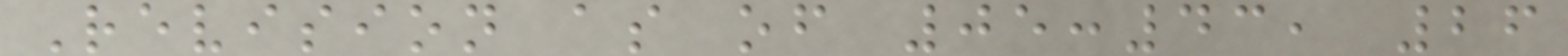Revision as of 05:43, 26
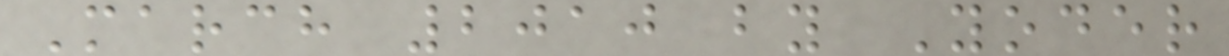March 2010 by Yoder
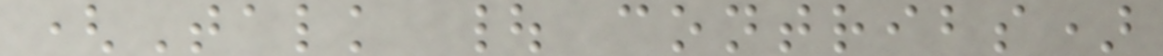(Talk | contribs)
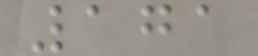171
